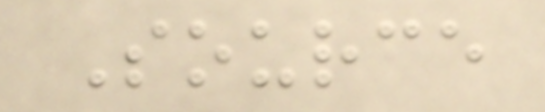Source
